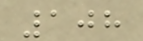108
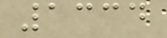1334
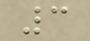3
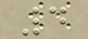4
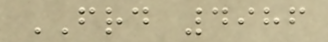FRD 4986
